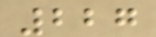227
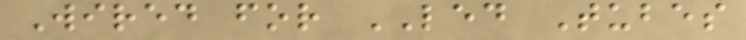Wired for LED Tubes
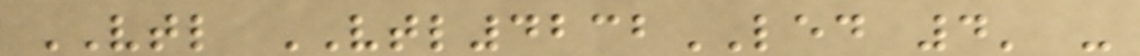VTL VTL4232LED 4' -
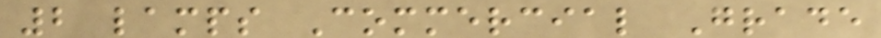2 lamps Commercial Grade
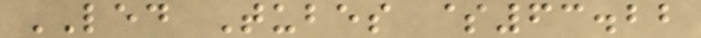LED Tubes $63.22
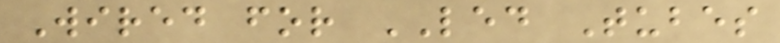Wired for LED Tubes
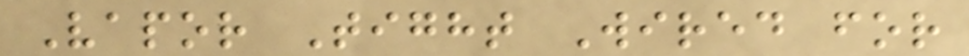Vapor Tight Wired for
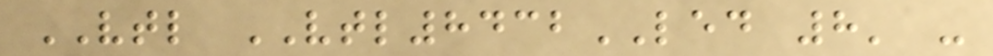VTL VTL8432LED 8' -
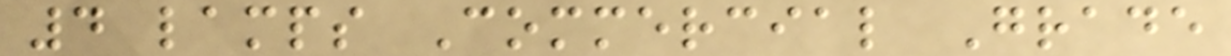4 lamps Commercial Grade
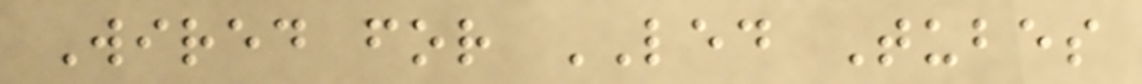Wired for LED Tubes
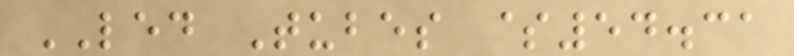LED Tubes $54.31
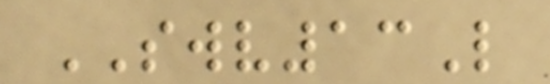SWV13L
